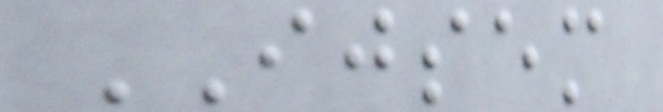IJSEM
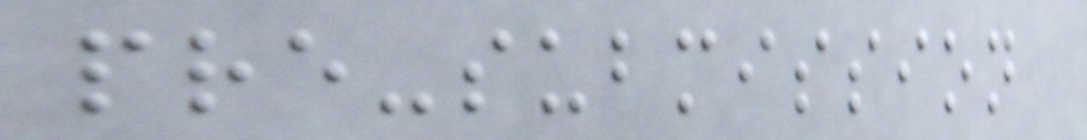pre-submission
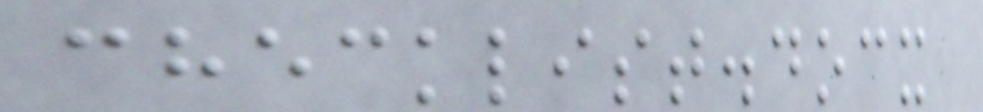checklist.docx
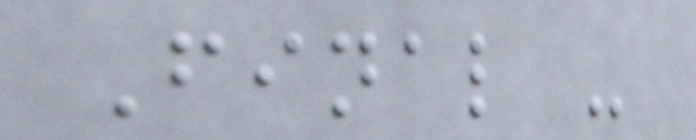Final -
